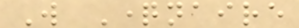Will Questionnaire
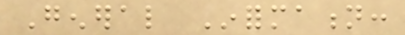General Information:
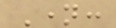Name:
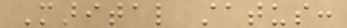Marital status:
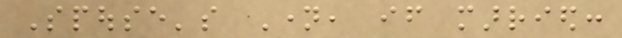Spouse's Name, if married:
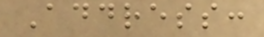Address:
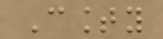County
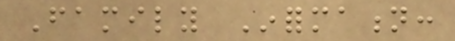Family Information:
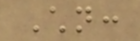Children:
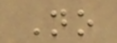No
